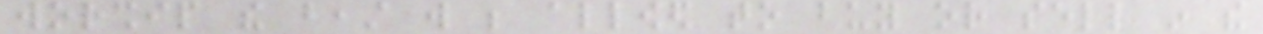worship the beast will be allowed to buy or sell in the
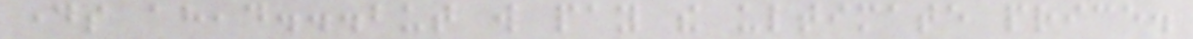days ahead...but will pay the ultimate price.
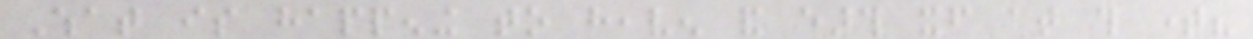What is happening to heaven and earth itself at this time?
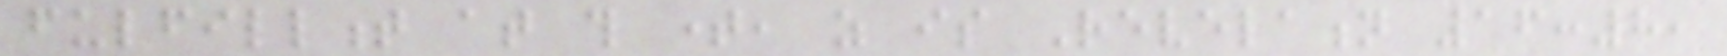fulfillment at this time, as is Revelation 16:8,
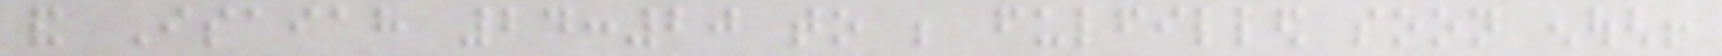and Isaiah 24:20 to be fulfilled soon enough!
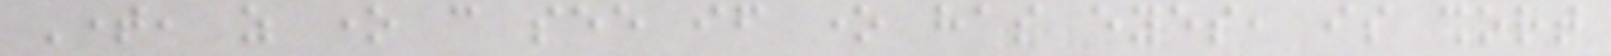Time, as one can see if one has eyes, is short
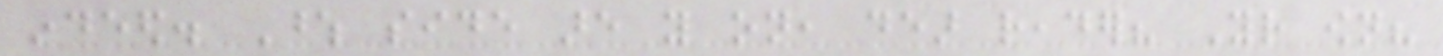indeed. Whose side are you on, dear reader? Your own?
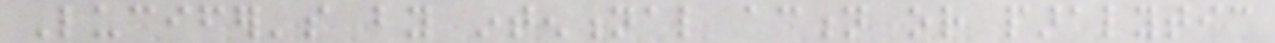Lucifer's by intentional action or paralytic
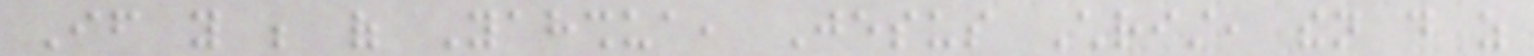If you be of Yahshua, Jesus Christ, then do as
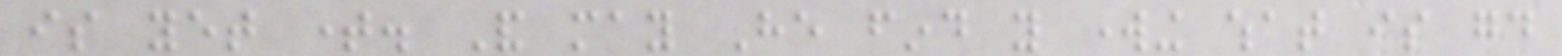is yet time. And may He find you working what is good
